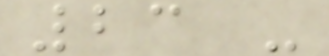23 -
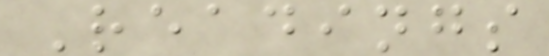Readings
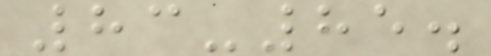83-85.
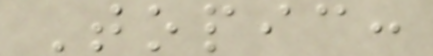Topic:
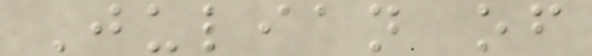Julian of
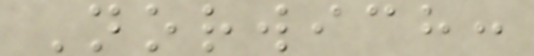Norwich:
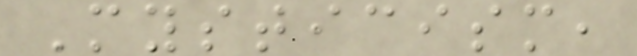Mysticism,
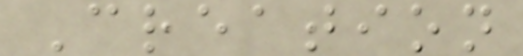Creation
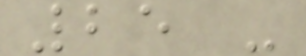25 -
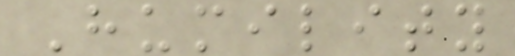Humility
